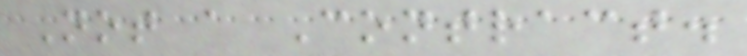Not a Contract.
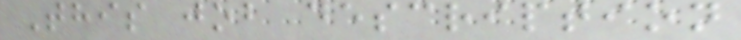This job description
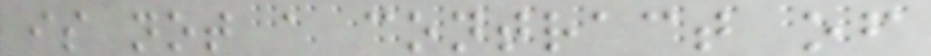is not a contract of
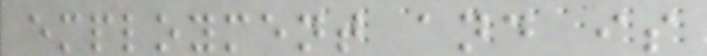employment and is
